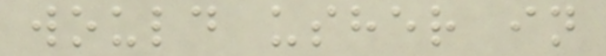would usher in
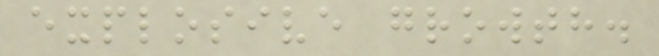explosive growth.
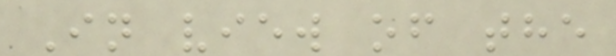In view of the
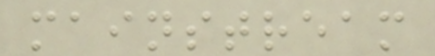mainstream
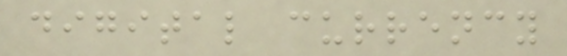digital currency
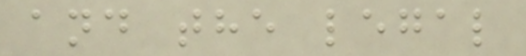and the legal
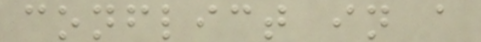conflict in a
